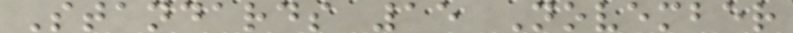Standards 15 November
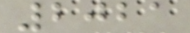2021
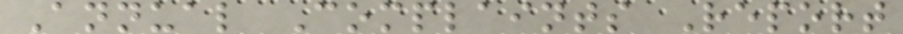Annual Complaints Report
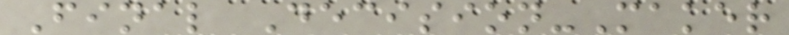Final Decision-Maker
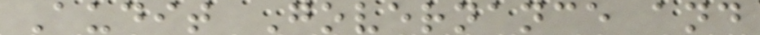Audit Governance and
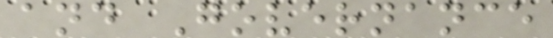and Governance
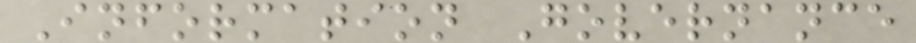Information Governance
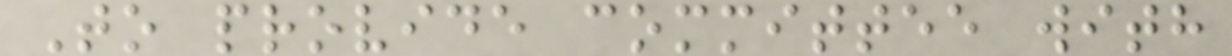To provide committee with
